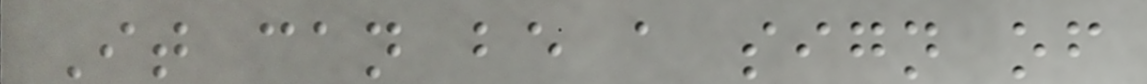It can be a sign of
